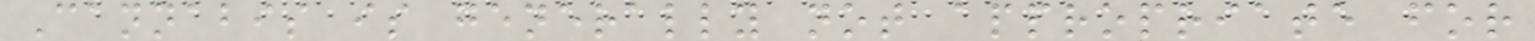Cannabis is generally not appropriate for
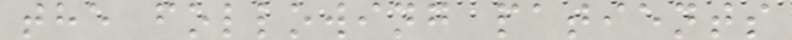the following patients
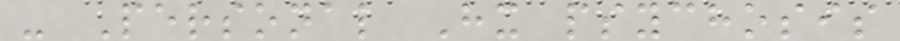- Personal Hx psychosis
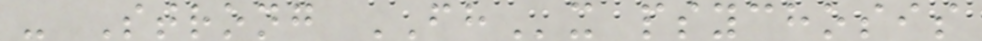- Strong FHx psychosis
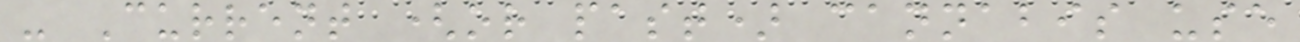- Current (or past) cannabis use
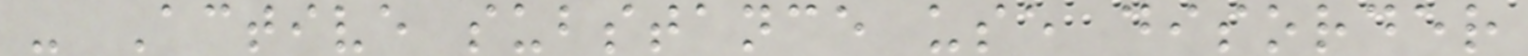- Active substance use disorder
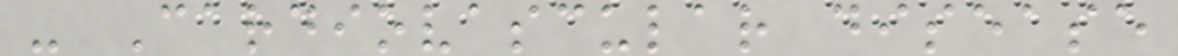- Cardiovascular disease
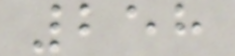258
